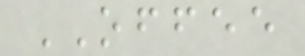OFFEE
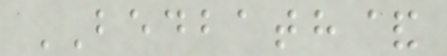BEDBATH&
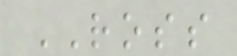ROSS
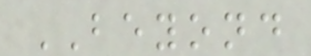BEYOND
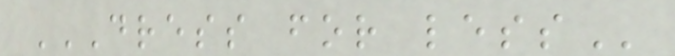DRESS FOR LESS
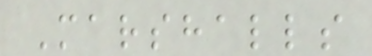Marshalls
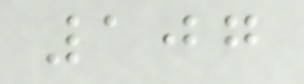107
